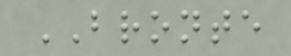BRONTE
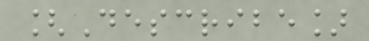[Describe]
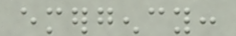emergency:
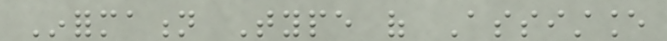Information Type of Assistance
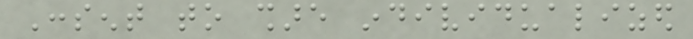Consent to share individualized
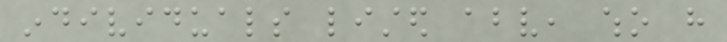individuals listed above, who have
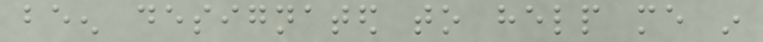been designated to help me in
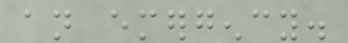an emergency.
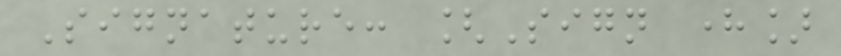Signature: [Sign here]
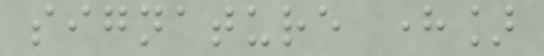signature here]
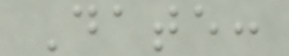Date:
